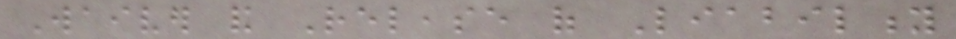Waiver and Release of Liability
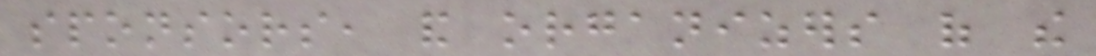sponsors, and organizers of the
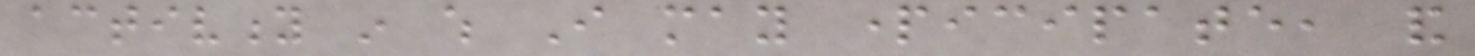activity in which I may participate, and
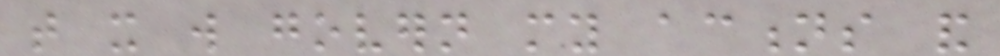that it will govern my actions and
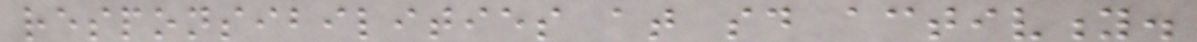responsibilities at said activity.
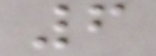6
